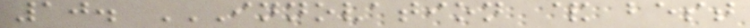10. INNOVATION & BEST
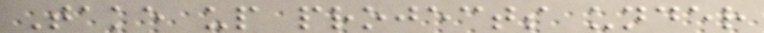Take up projects under
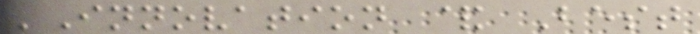'Innovation & Best
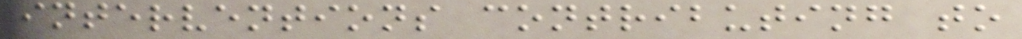interventions contributing to
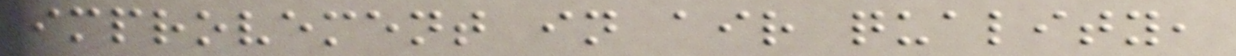improvement in air quality,
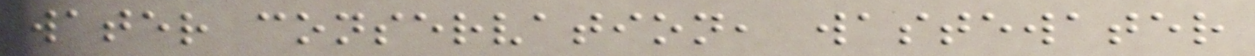water conservation, wastewater
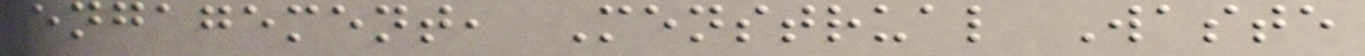engagement, Menstrual Waste
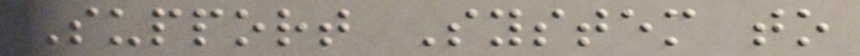Support System to
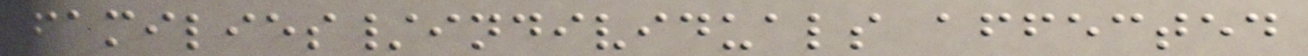families/individuals affected
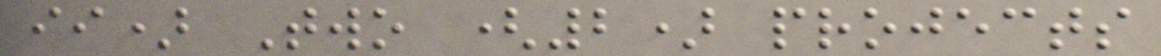ii) Two (2) projects
